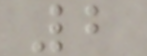2
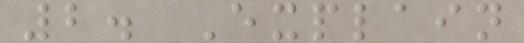2. Explain
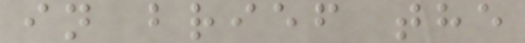in brief the
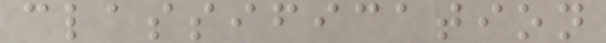classification
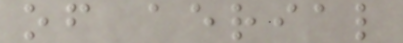of aerial
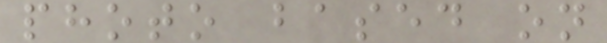photo based on
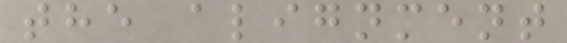the alignment
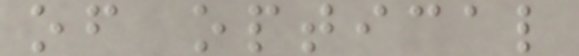of optical
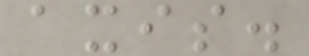axis.
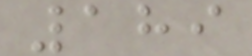189
